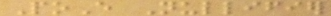PoE Nullifier
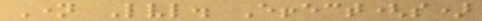Name Lvl. Effect(s)
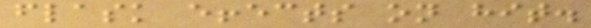flask effects on hit.
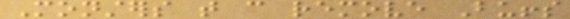Monsters that can remove Buffs
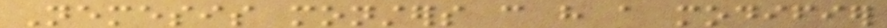Nemesis monsters can have a modifier
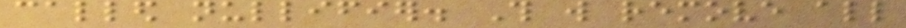called nullifier. This will remove all
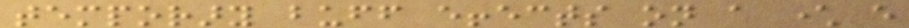temporary buff effects on a character every
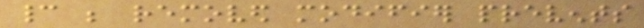cannot be removed modifier prevents
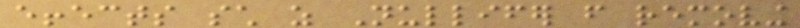effects such as Nullifer from removing
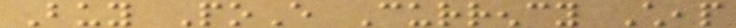Buy PoE Currency Cheap
